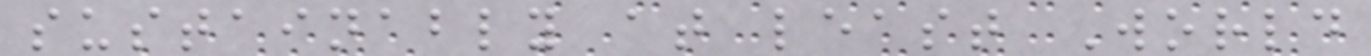sustainably at least World
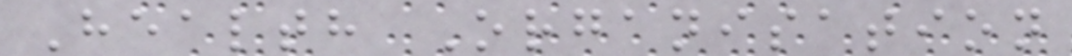Health Organisation
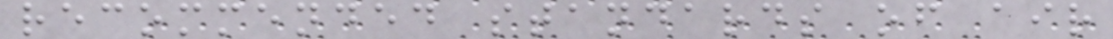recommended standards of air
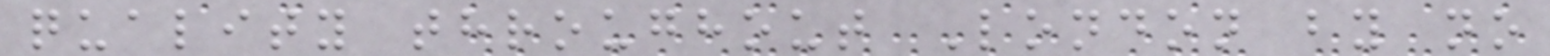quality throughout London by no
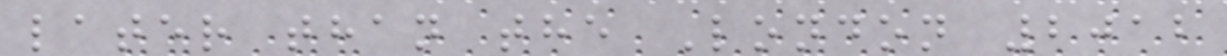later than the London 2012
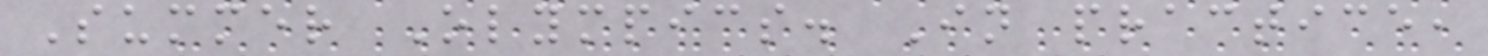Summer Olympics. In practice,
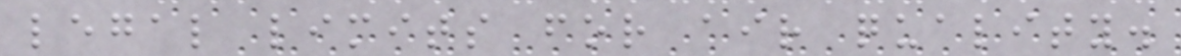legal limits for air quality.
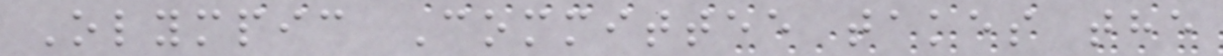Olympic Committee takes the
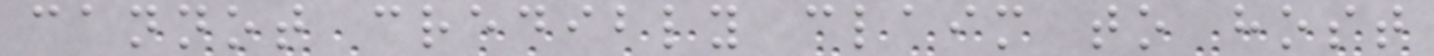cannot credibly claim to host
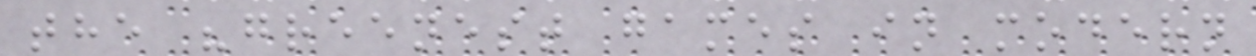the "greenest games in modern
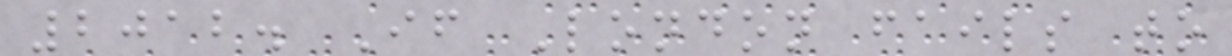2012. If London fails to
